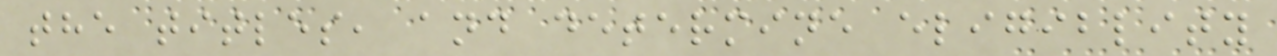the titles, and determine eligiblity
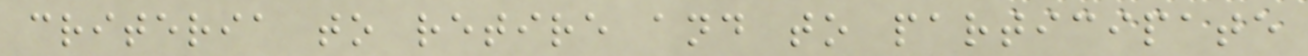criteria to retire and to participate
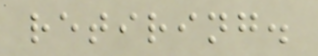retiring.
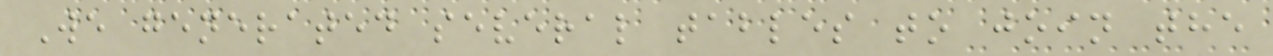We generated several tables to join the
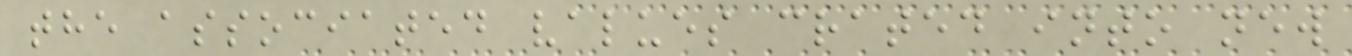the associated values crated into new
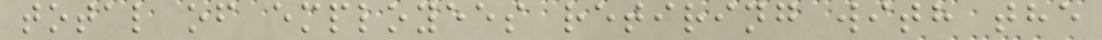total of employees retiring with the
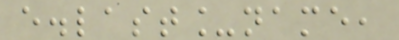e.last_name,
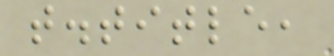t.title,
